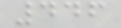446
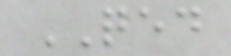QED
